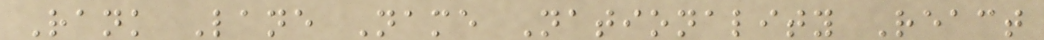Rank Lane Name Nationality React
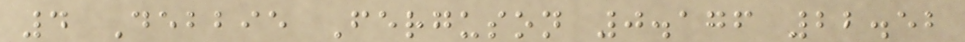4 Debbie Ferguson 0.176 22.52
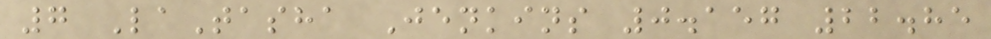7 LaTasha Jenkins 0.157 22.85
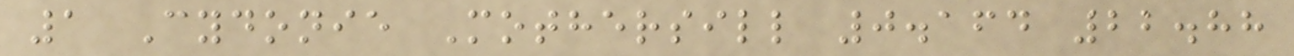1 Cydonie Mothersill 0.164 22.88
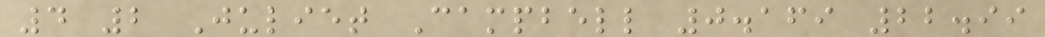4 2 Juliet Campbell 0.169 22.99
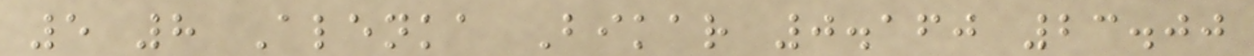5 8 Alenka Bikar 0.160 23.00
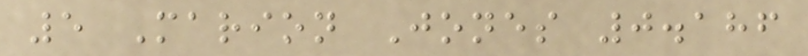5 Marion Jones 0.186
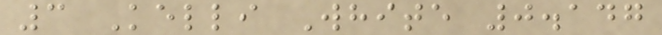3 Kelli White 0.147
